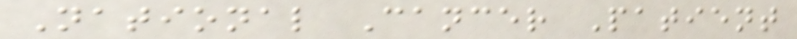National Cancer Patient
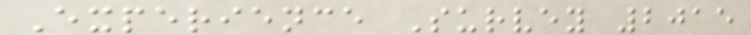Experience Survey 2015
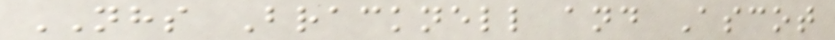NHS Bracknell and Ascot
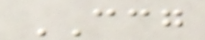CCG
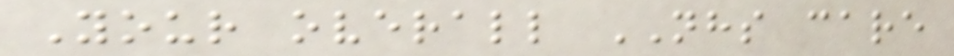Your overall NHS care
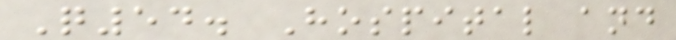Q54. Hospital and
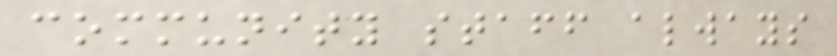community staff always
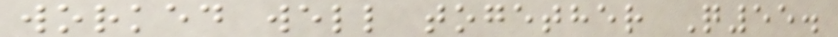worked well together Q55.
